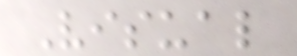Visual
